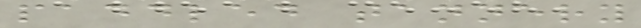paddled tannery
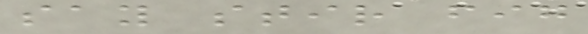say stir fig
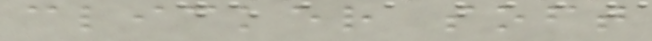clicker soft
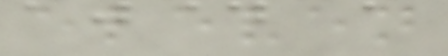eleven
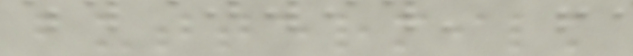buttermilk
